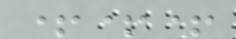+++
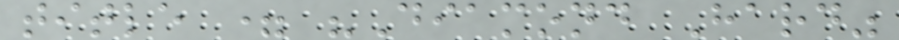title = "Diamond Hard"
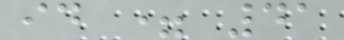id = 41
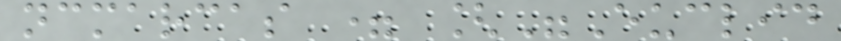ncmarcas = ["Euclid
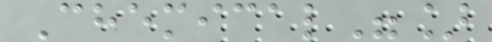Chemical"]
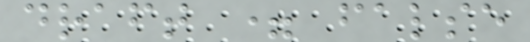draft = false
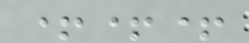+++
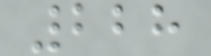228
